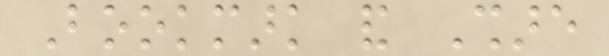Bookmark and Share
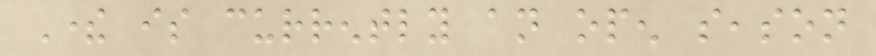There is currently an open season
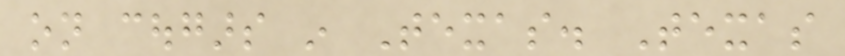on cougars in Texas. Texas
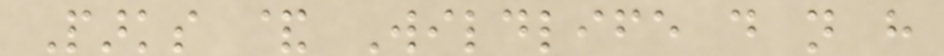Parks & Wildlife do not have
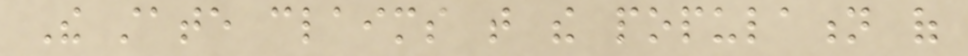The state claims that the population of
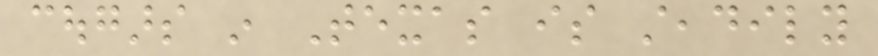cougars in Texas is steadily
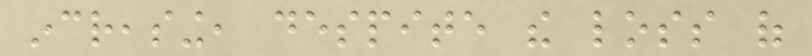increasing, despite the loss of
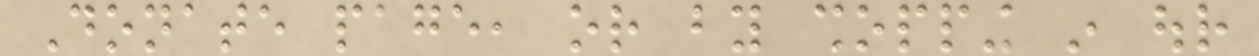Donate page, or by shopping in our
